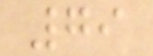79
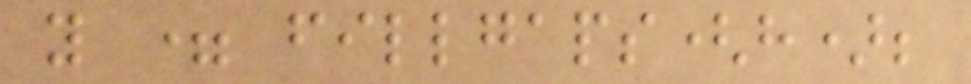y = fillgaps(h);
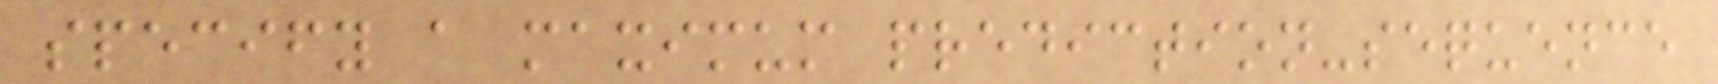specify a maximum prediction-sequence
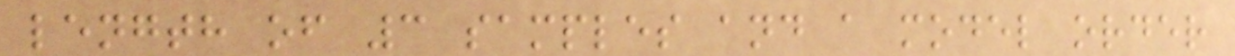length of 3 samples and a model order
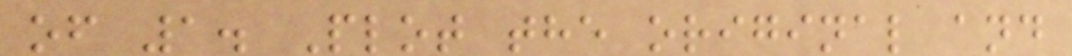of 1. Plot the original and
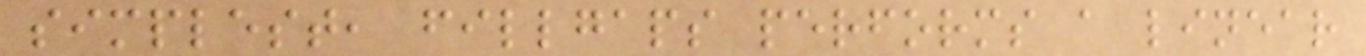simplest, fillgaps performs a linear
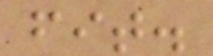fit.
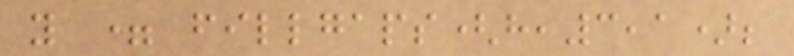y = fillgaps(h,3,1);
